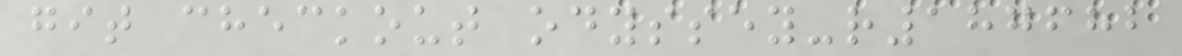git checkout odyssey-r187682
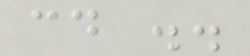cd ..
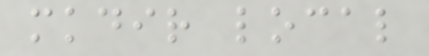mkdir local
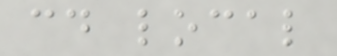cd local
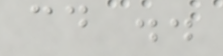cd ..
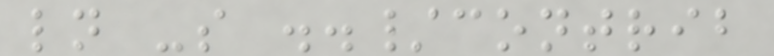ln -s ../contrib
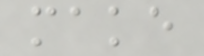make
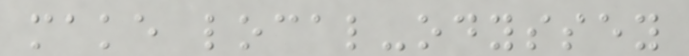make local-odyssey
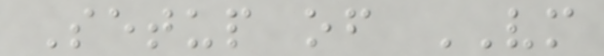Setup of VM
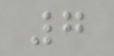7
